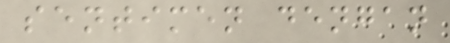sentimen dengan
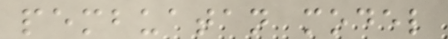pembuatan model
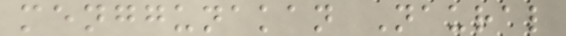menggunakan Naural
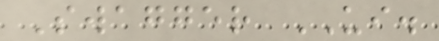Swagger UI.
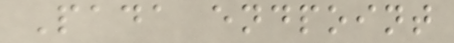Pada endpoint
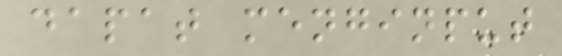dapat menginput
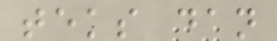teks dan
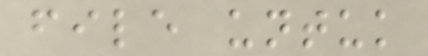file untuk
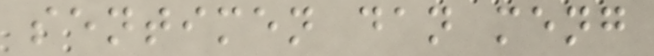sentimen dan meng
